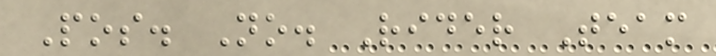Pos. No. Rider Team
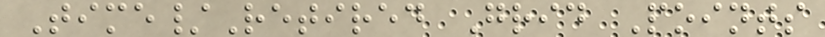Time/Retired Grid Points
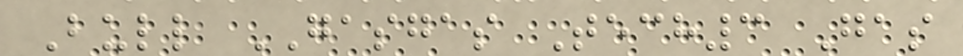Bull GASGAS Tech3 Gas
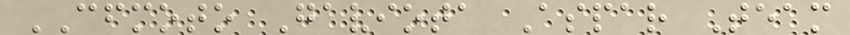CFMOTO Gaviota Aspar Team
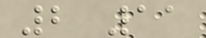2 11
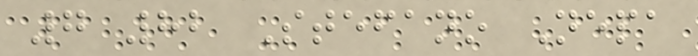7 82 Stefano Nepa
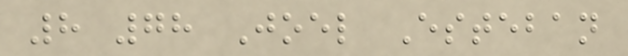8 78 Joel Esteban
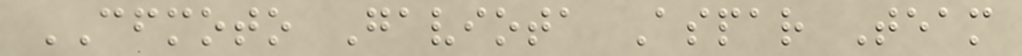CFMOTO Gaviota Aspar Team
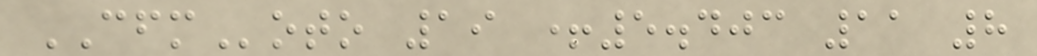CFMoto 19 +5.403 11 8
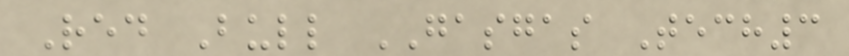Red Bull GASGAS Tech3
